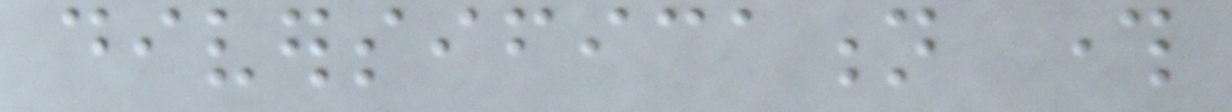diversification through
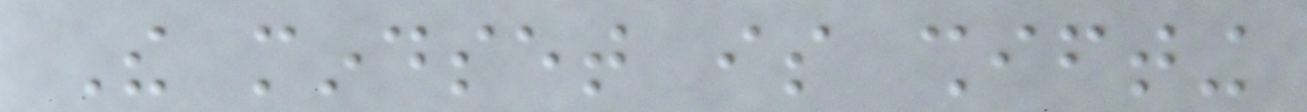The mindset is shifting
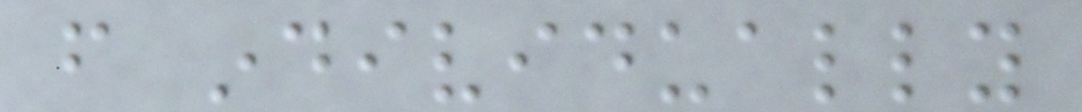from individually
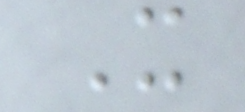It
